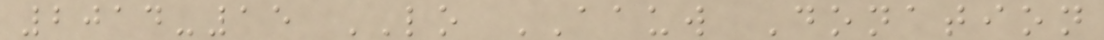2014-15 LO AAUW Donation
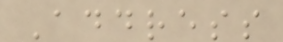Address
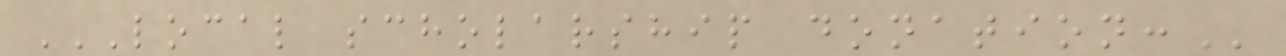LOCAL SCHOLARSHIP DONATION:
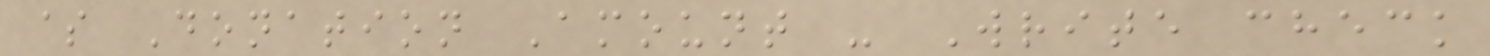$ Donation Amount - Write check
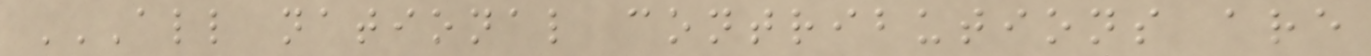ALL NATIONAL CONTRIBUTIONS ARE
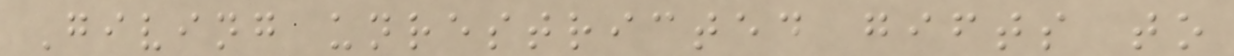Giving unrestricted gifts to
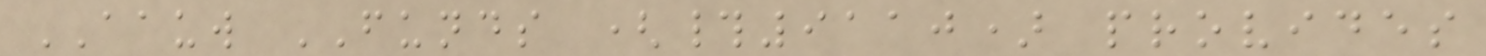AAUW FUNDS (#9110) provides
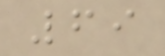69
